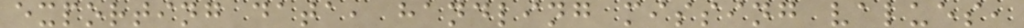exporting data, handling missing values,
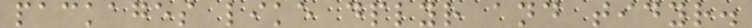packages like dplyr and tidyr.
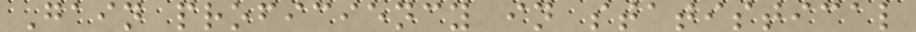Gain proficiency in statistical
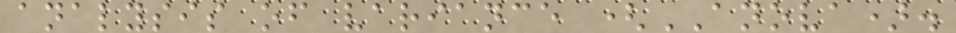analysis of variance (ANOVA).
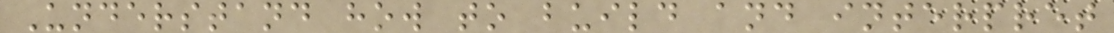Understand how to build and interpret
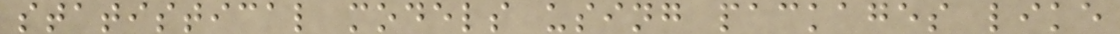statistical models using packages like
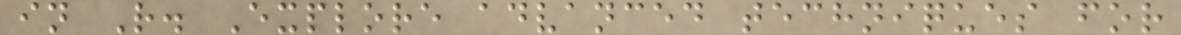in R. Explore advanced techniques for
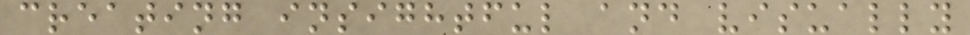creating insightful and visually
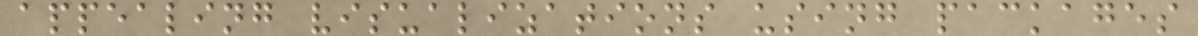appealing visualizations using packages
